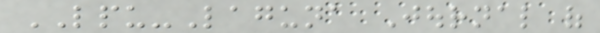LPU-Laguna Journal of
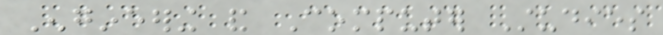Engineering and Computer Studies
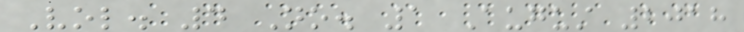Vol. 4 No. 1 August 2018
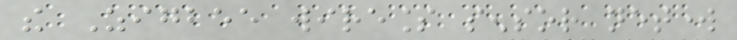the Zigbee wireless sensor network
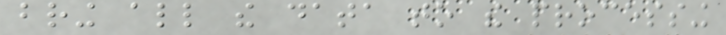bring all the data to the processing
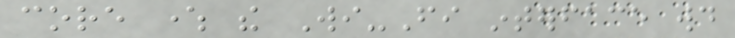core where the Wi-Fi interface would
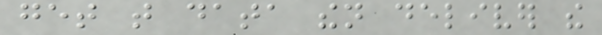get that data then deliver the
